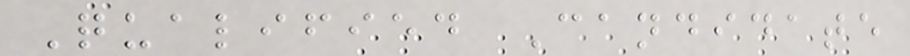Qualified Candidate
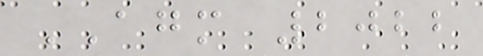AGM 2022
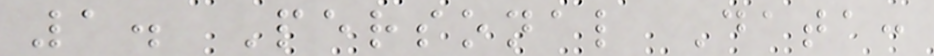1. Personal Data:
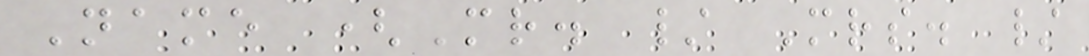Name (Mr. / Mrs. /
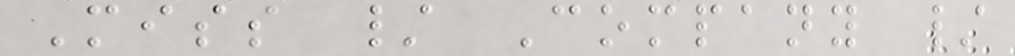Miss / Company /
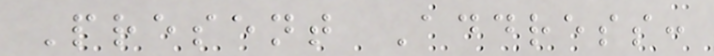Present Address:
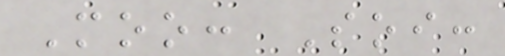Moo: Soi:
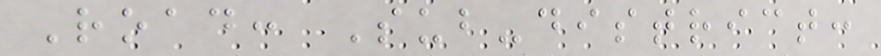Road: Sub-district:
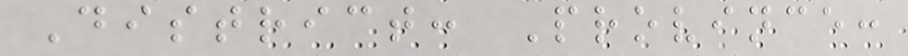District: Province:
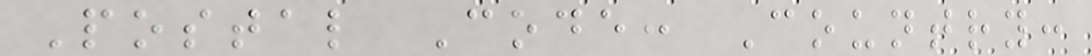Postal Code: Country:
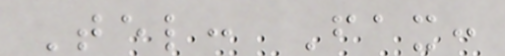Tel: Fax:
